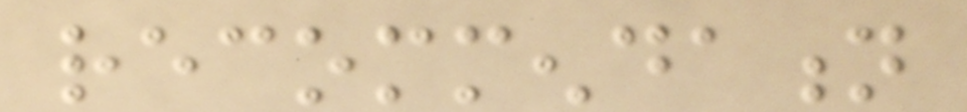recommendation
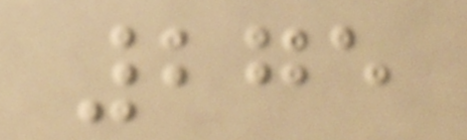275
